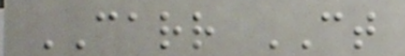CARR CT
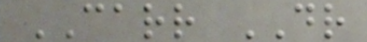CARR DR
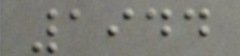1944
